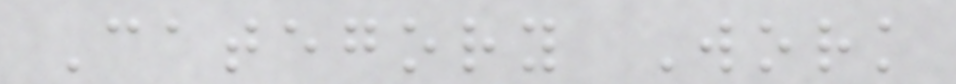Category Work
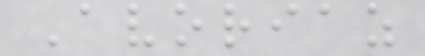Avoriaz
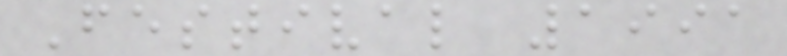Festival 1991
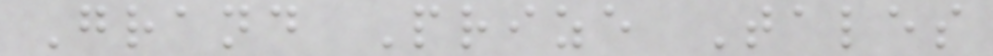Grand Prize Tales
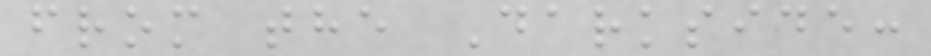from the Darkside:
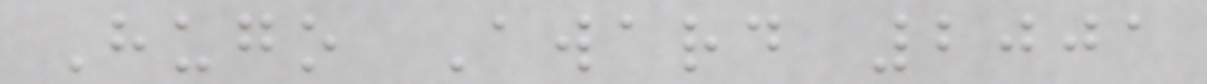Hugo Award 2001
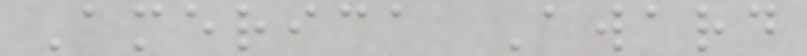America Award
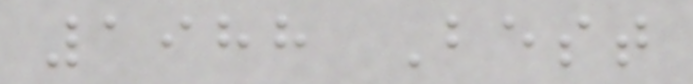1988 Best
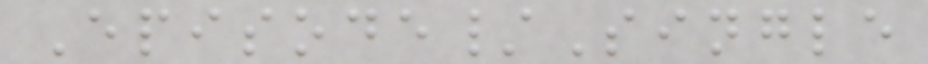Episode/Single
